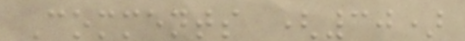Comments (30)
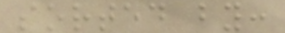sorted by:
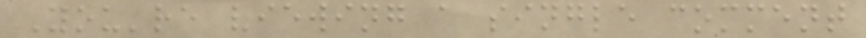You're viewing a single comment
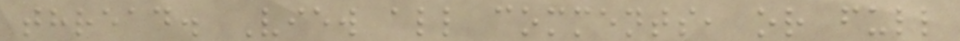thread. View all comments, or full
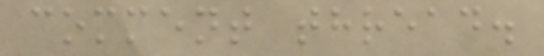comment thread.
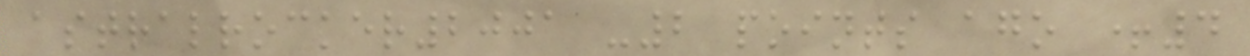astralrocker2001 -2 points ago +4
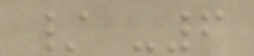/ -6
